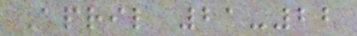April 21-22
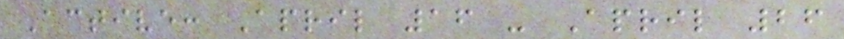Active: April 16 - April 26
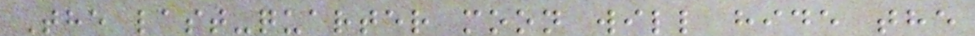The last-quarter moon will hide the
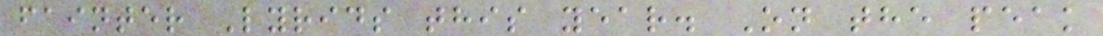fainter Lyrids this year. On the peak
